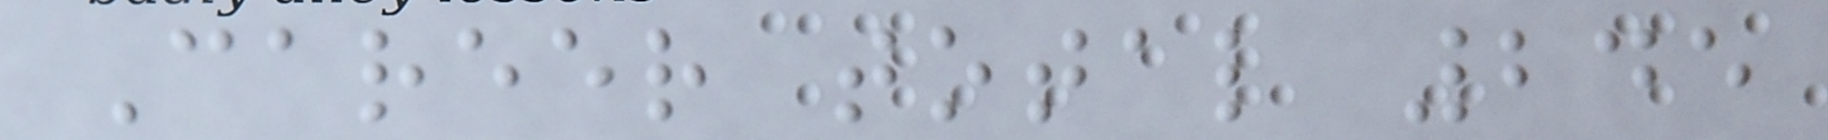Career total 245
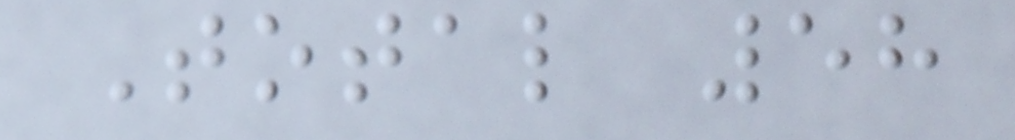Total 58
